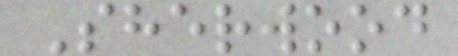Sherwood
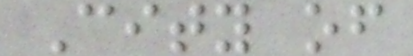City of
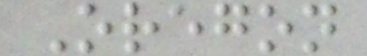Oregon
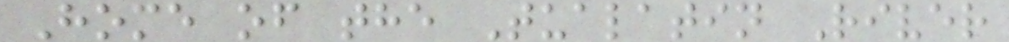Home of the Tualatin River
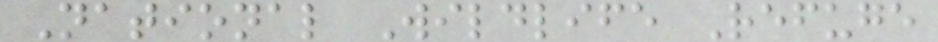National Wildlife Refuge
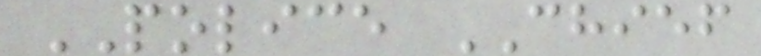POLICE CHIEF
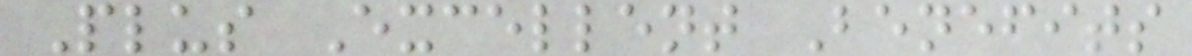Plus Excellent Benefits
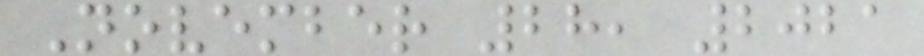November 28, 2021
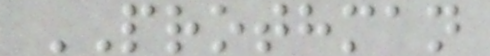PROTHMAN
